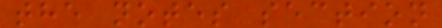the notes section
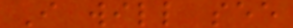I will see
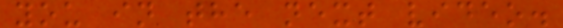you in the next video.
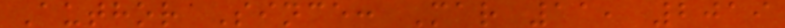Author Since: Mar 11, 2019
